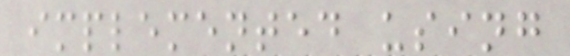implemented using
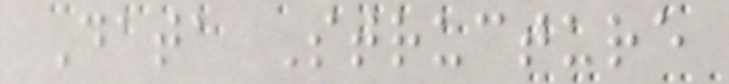Data Structure
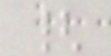{
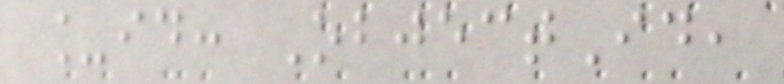_id: ObjectId,
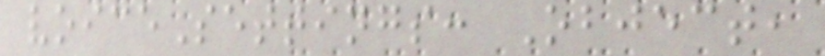voiceSettings: Object,
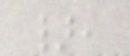},
